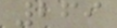269
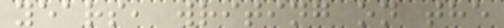years, writing on the
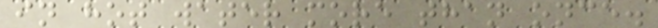in hot water more than once.
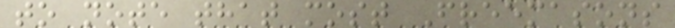to note that most Freemasons
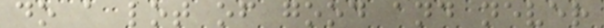do a lot of good and never
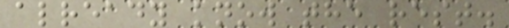already know the rest.
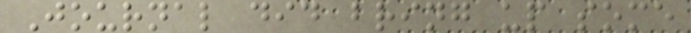Journal did bring up some
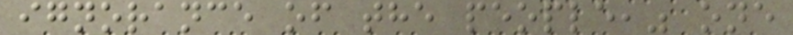ignorance of the people," one
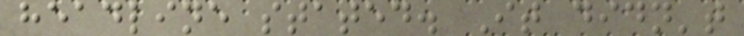headline stated. It didn't
